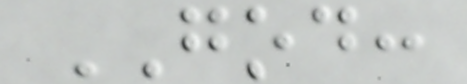GOD:
